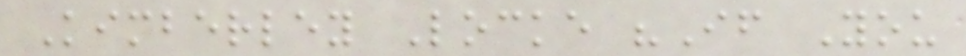Kimberley Locke "If You
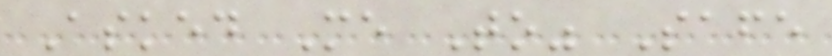Asked Me To" Safe
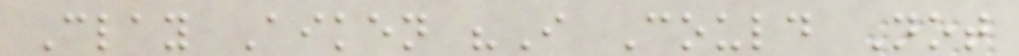Clay Aiken "I Could Not
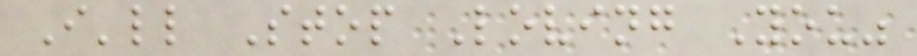I'll Stop Loving You"
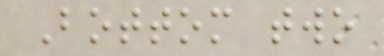Bottom two
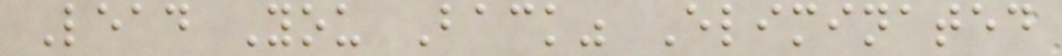Lead You Back" Eliminated
